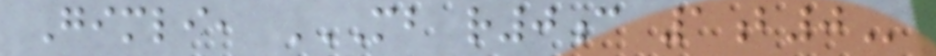Gimli, MB R0C 1B0
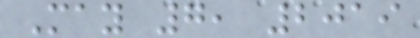May 7, 2019
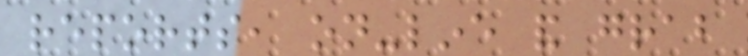reports, on-line and grab
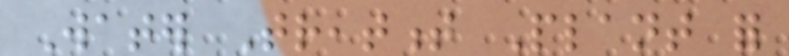Water Treatment Plant for
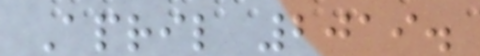April 2019.
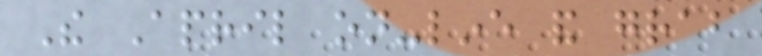The April on-line and grab
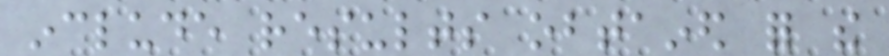include results obtained for the
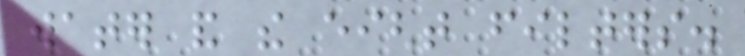water and the eight filters.
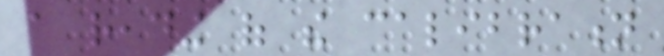a reading of the calibration
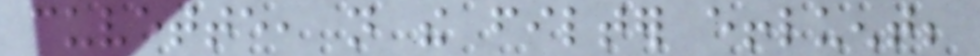cuvette, not the filter effluent;
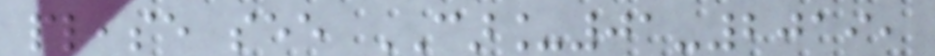please see CAR_01-2019,
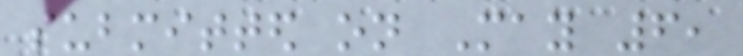submitted on May 6,
